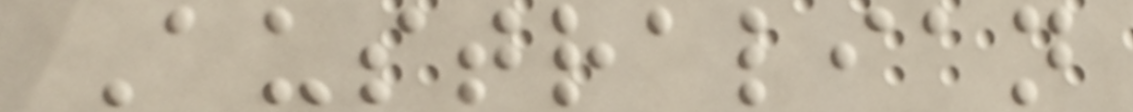Australian
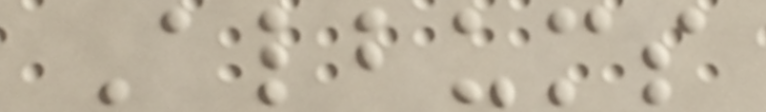Albums
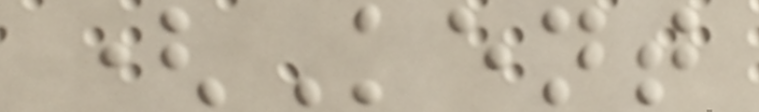(Kent
